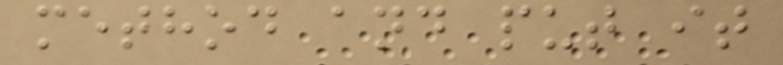method and put it
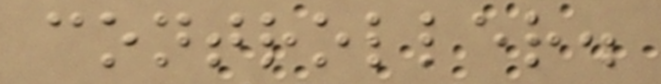controller.
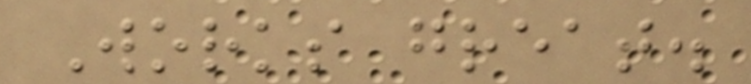Works great.
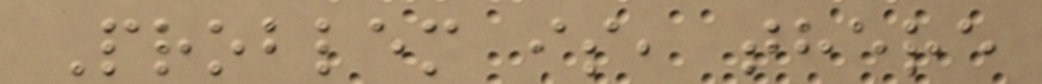Problem is, there
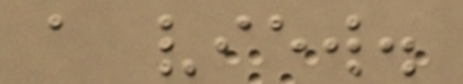a view.
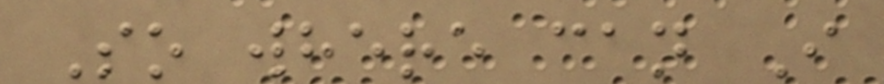So where can I
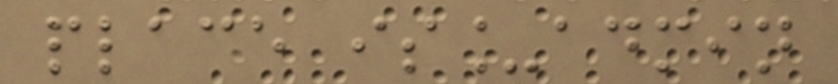place is_admin
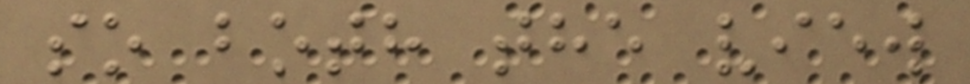so both the view
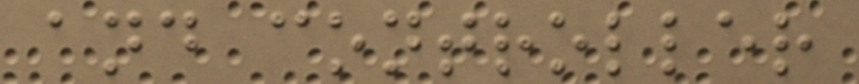and controller
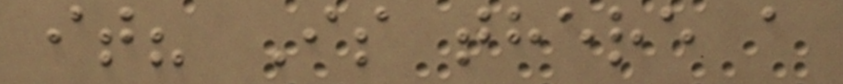it? Is there a
